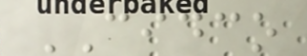CIDCO
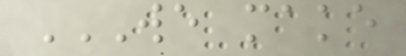WE MAKE
